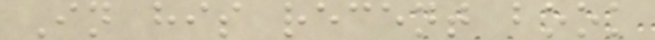In his recent book
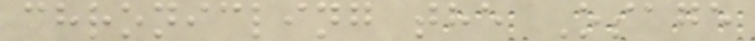chronicling the Osage
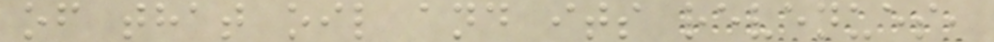of that oil and its revenues,
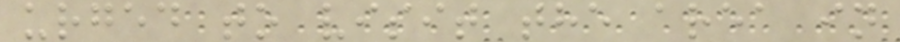urged to visit the area in
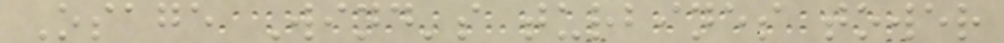Osage Wind's turbines tower
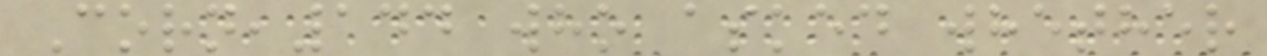Corn,144 who asked whether
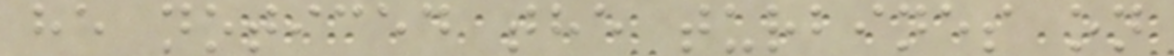he noticed the turbines on
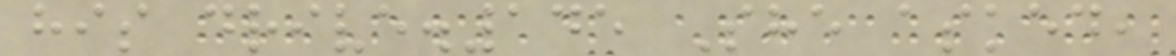his drive.145 She asked,
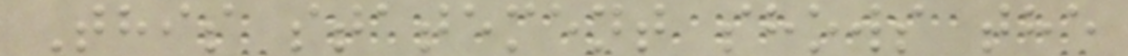This statement shows the
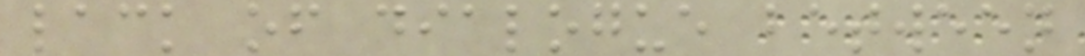lack of dialogue between
